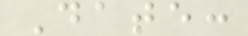Date:
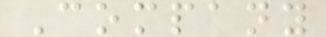Company
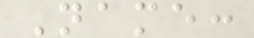Name:
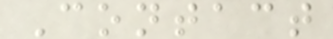Contact
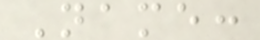Name:
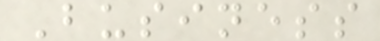Business
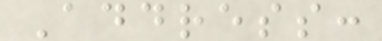Address:
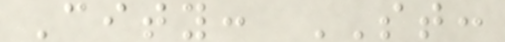City: ST:
